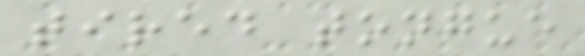tired tongue
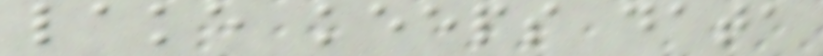lake keeps data
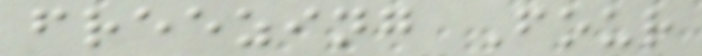freezing Four
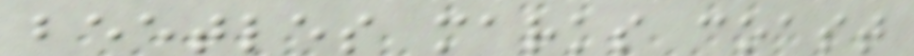beetles marks coast
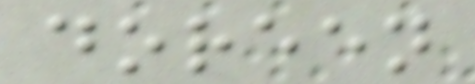doreen
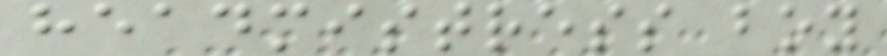headmistress boy
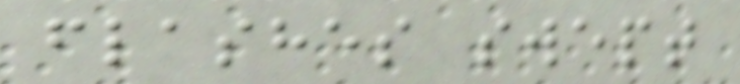flashes swept
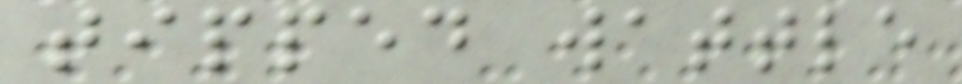tipped wattle
